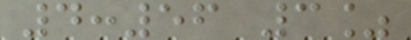4:56 3%
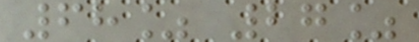68% 27%
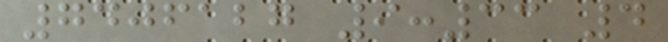7406127 9:33 4
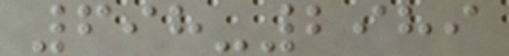698-2989
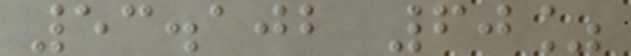53.102 60%
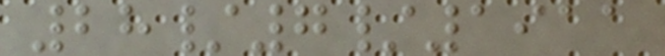28/7/1911
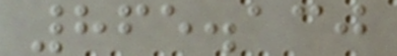865.130
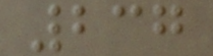237
